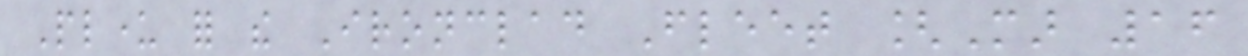Plunder for the Ironclad Fleet [Mar 16
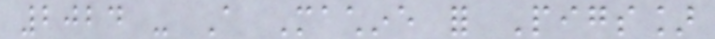2024 - A Machine for Pigs]
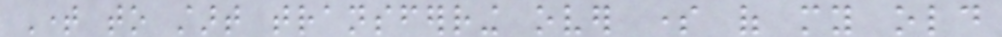Time to start transferring over some of my old
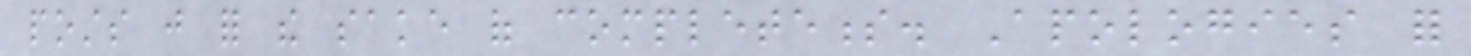posts just for the sake of completeness. Apologies for
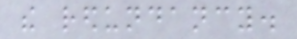the redundancy.
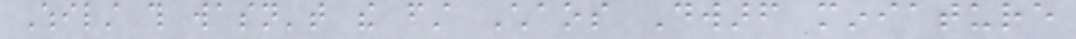Whilst this wasn't the first Chaos Dwarf miniature
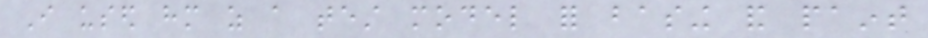I used him as a test model for basing and paint
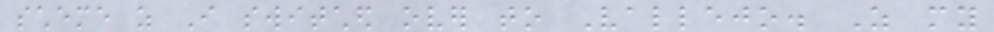scheme as I switched over to Vallejo. As my
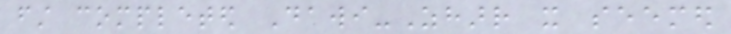first completed Dawi-Zharr it seemed
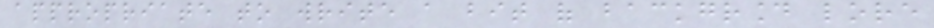appropriate to write a bit of background lore
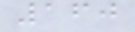160
